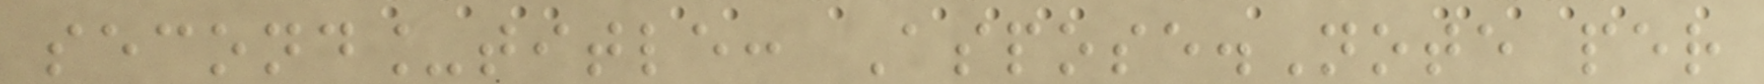second_title: Aspose.Note per
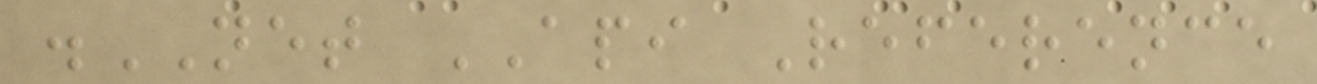.NET API Reference
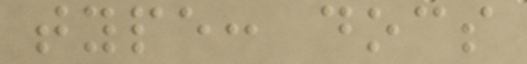type: docs
